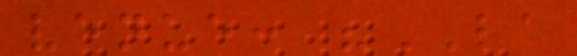venue: "LA
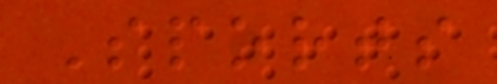Sports
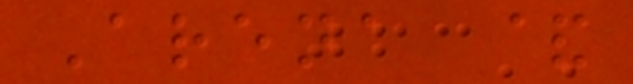Arena &
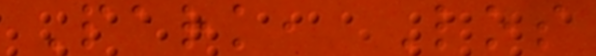Park, Los
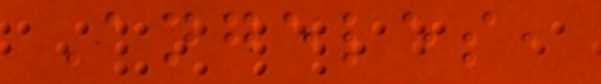Angeles,
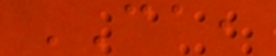CA,
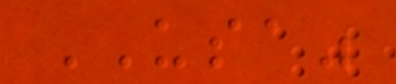USA"
